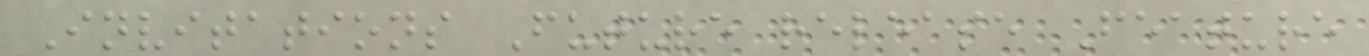Invitations Future release Feature
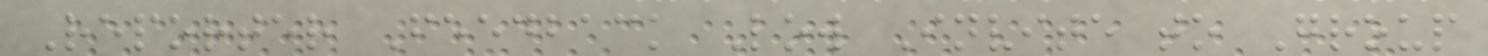Reporter Feedback Low Invite to Group
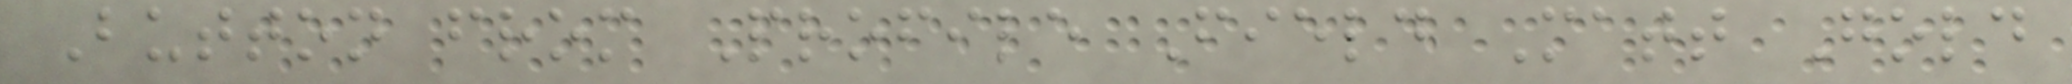Button from Profile Field Matt Gold
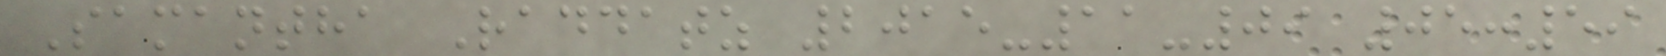Samantha Raddatz 2015-11-09 05:59
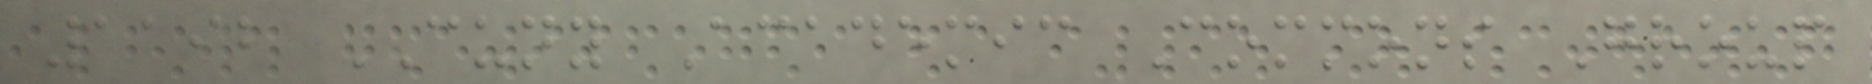1192 CUNY Academic Commons Group
